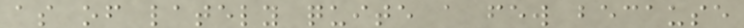as of lately quite a few because
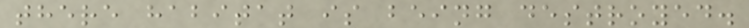there habitat is being destroyed.
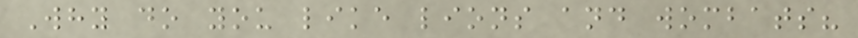Why do you like lions and wombats?
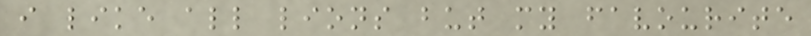i like all lions but my favourite
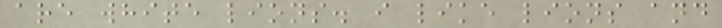are white lions. i like lions and
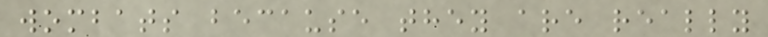wombats because they are really
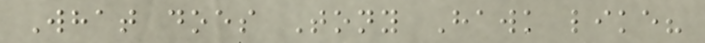What does Tony Hawk like?
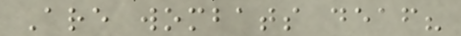Are wombats deaf?
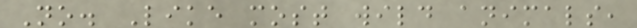No. Like most wild animals,
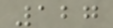127
